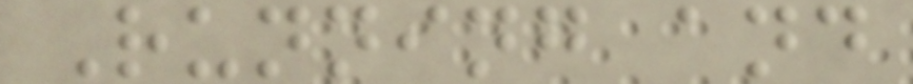Running and
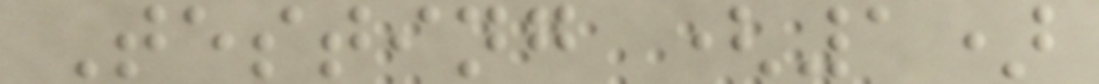Testing (1)
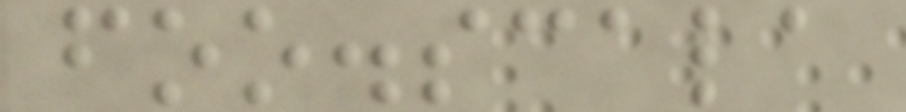foo.scala
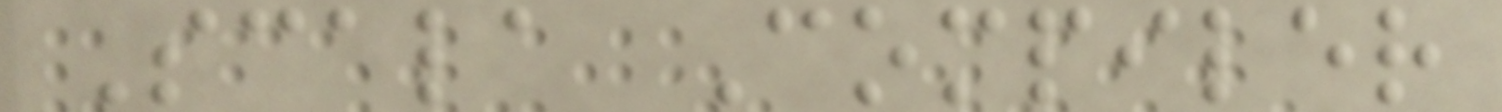Scala Compiler
